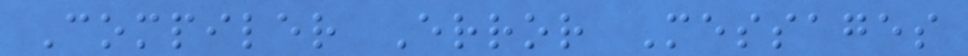Compiler Error Messages
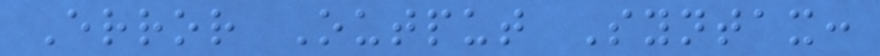Error Output Syntax:
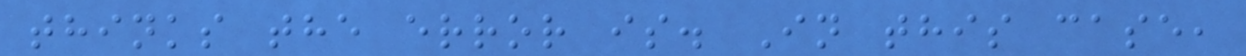thinks the error is. In this case,
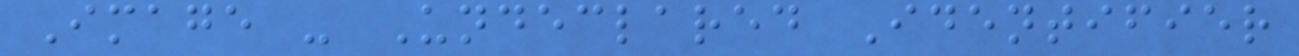Image - Undeclared Identifier
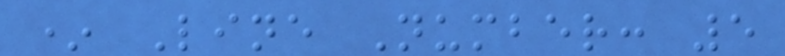* Line Number: 5
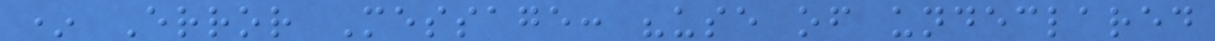* Error Message: "use of undeclared
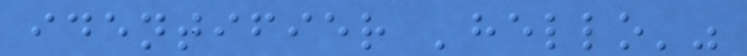identifier 'hello'"
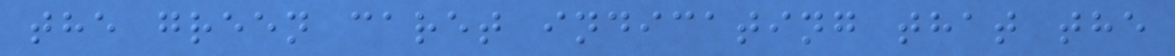the green caret indicating that the
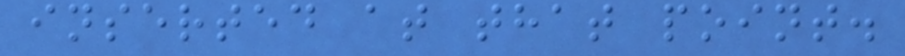inserted at that point.
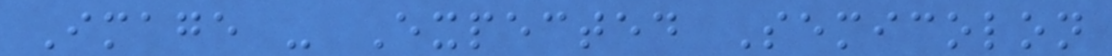Image - Expected Semicolon
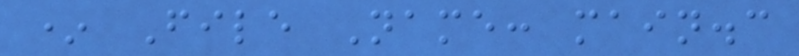* File Name: main.c
